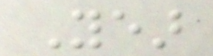Year
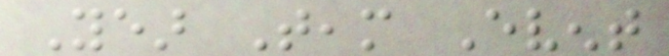Year Team Event
